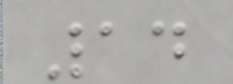14
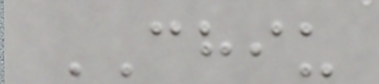CHIU
